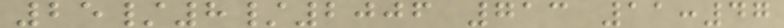25/8/2006 713 11:47
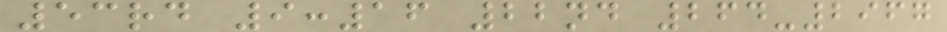53rd 9:16 22nd 264-2967
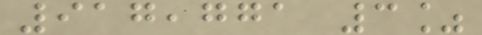917,771 3%
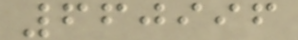660996
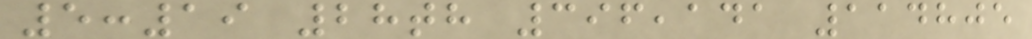5:19 28th 396,141 114805
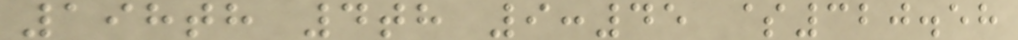198th 4th 9:45 $320.58
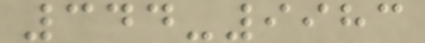344-9983
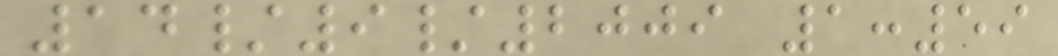14/9/2009 1:59
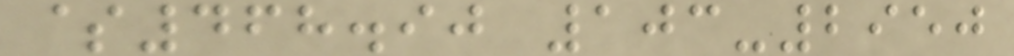$468.90 103-2950
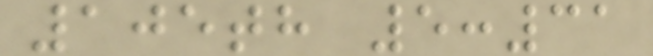105th 5:31
